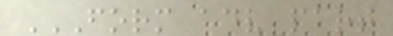FORM ADV PART
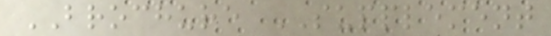BROCHURE SUPPLEMENT
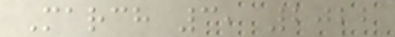March 3, 2022
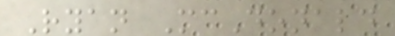Ryan McDonald
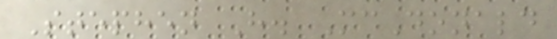Stephen H. McDonald
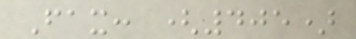Fax: (405)
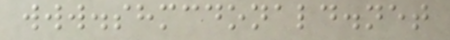www.shmcdonald.net
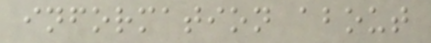information about
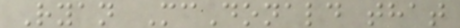Ryan McDonald that
